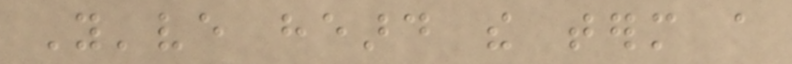You've heard the term a
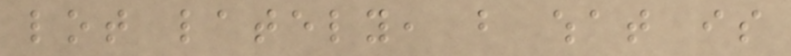lot lately, but what is
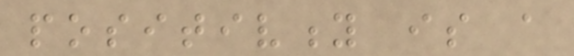positivity is a
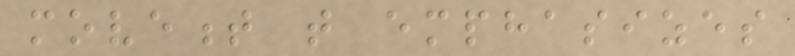movement that emphasizes
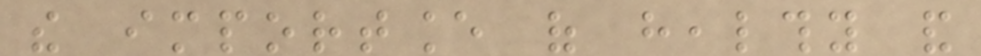the importance of healthy and
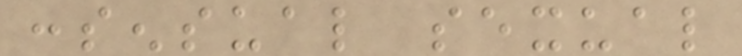consensual sexual
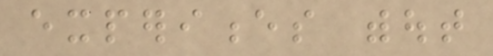experiences without
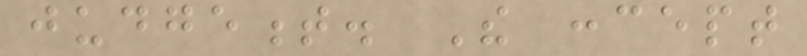judgement. The concept
